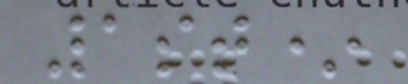1st*
